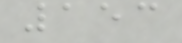153
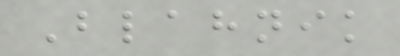Blahnik
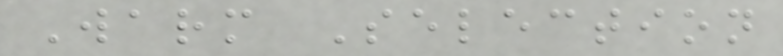Warm Selection
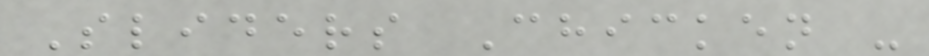Sliders Chicken -
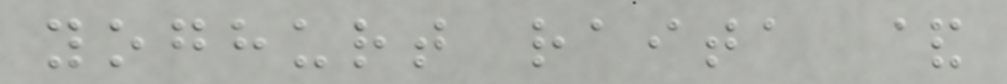yoghurt raita &
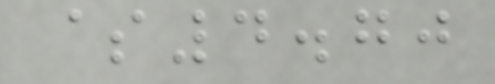$4.70
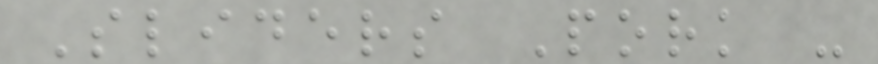Sliders Pork -
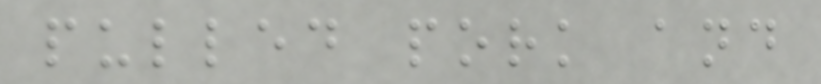pulled pork and
